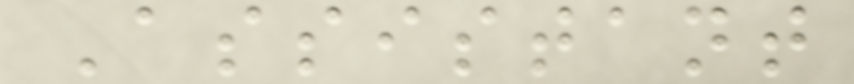Assistant
